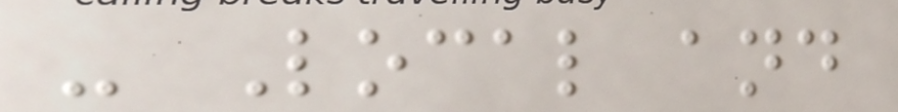- Local and
